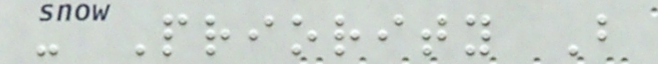- Priority B
